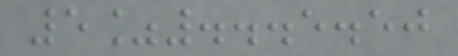5%...5.50
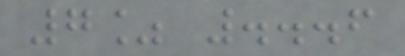7% ...6
